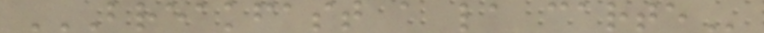BREAKFAST A LA CARTE
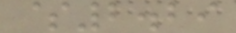$2.29
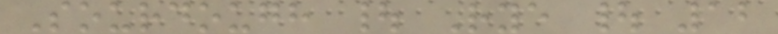Sourdough | Rye | 12
